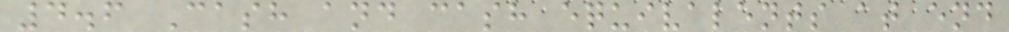4.6 Cash and cash equivalents at end
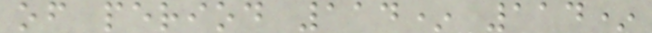of period 114* 114*
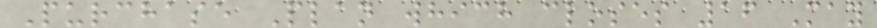Purchase Plan which closes 16 May
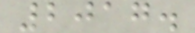2017.
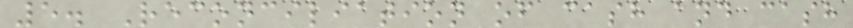5. Reconciliation of cash and cash
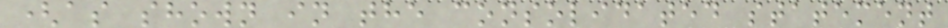(as shown in the consolidated statement
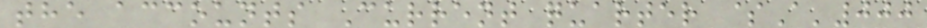the accounts Current quarter $A'000
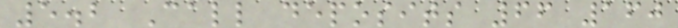5.2 Call deposits 66 160
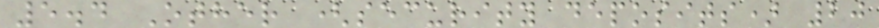5.4 Other (security deposits) 20
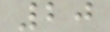20
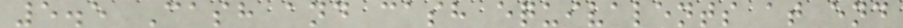5.5 Cash and cash equivalents at end
